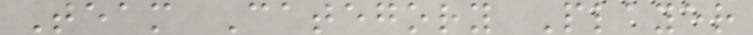Team Category Player
